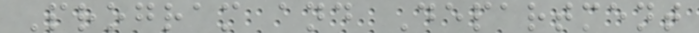Program and Department
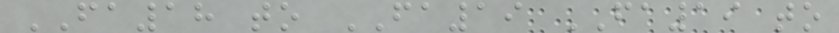FA18 to FA19 FA19 to
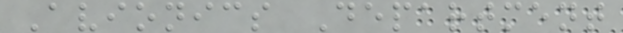Avionics Department
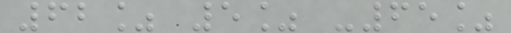62% 5% -65%
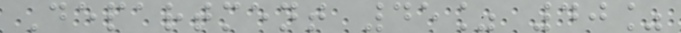Department 45% 40%
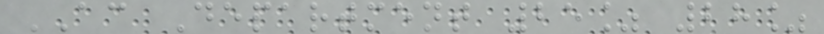AC Department 25% 28%
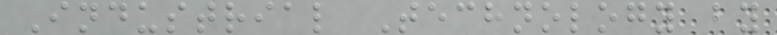Industrial Technology by
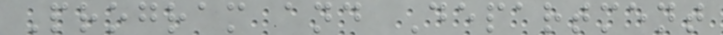Program and Department
